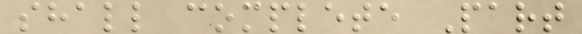shall complete Part
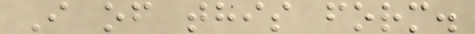I of this form.
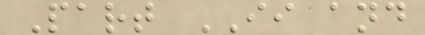Part II and
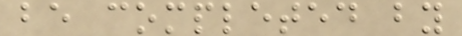be completed by
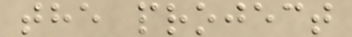the project
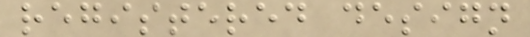registered design
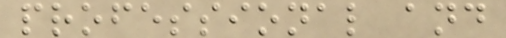professional and
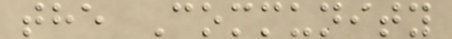the Community
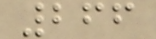266
